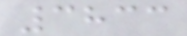3833
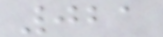021
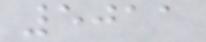5011
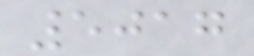5017
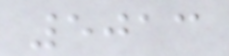5013
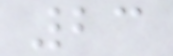23
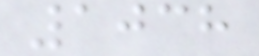1038
